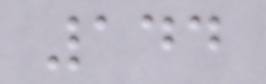144
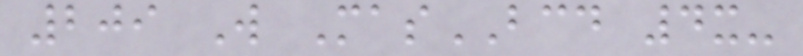209 W MasBCD 4x-
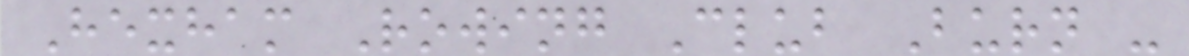Hexham Rowing Club Burn -
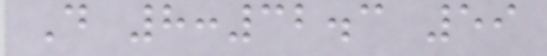D 8:32.3 59
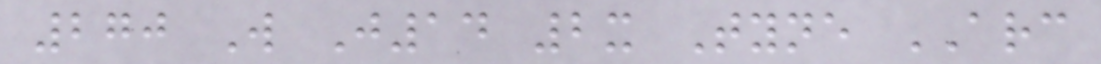270 W J14 2x Tyne ARC
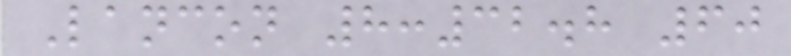Lancon 8:32.8 60
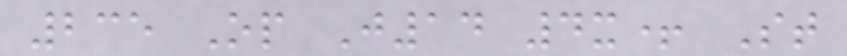235 Op J14 4x+ St
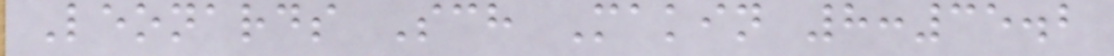Leonards Sch Makin 8:35.2
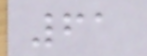61
